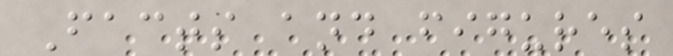Facts and figures
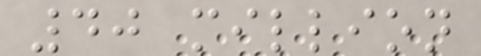40 million
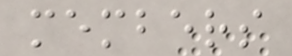members
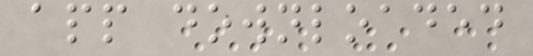app downloaded
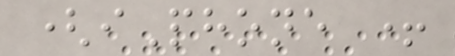(iPhone +
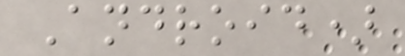Android)
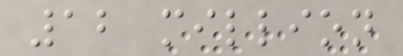12 million
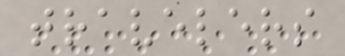travelers
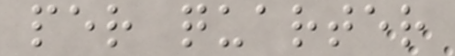per quarter
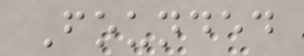Founded
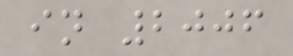in 2006
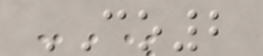CO2
